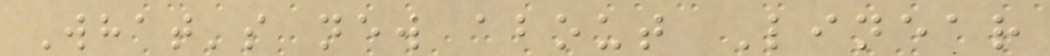What's new about Linear
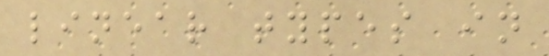linear types in
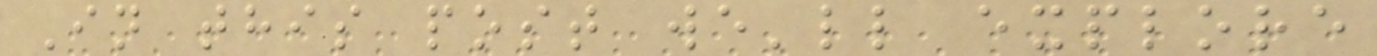In this post we'll explore
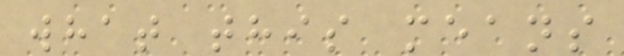what this means
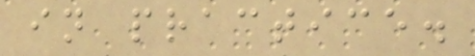in practice.
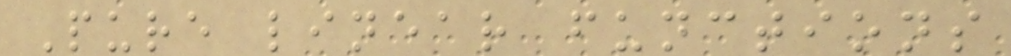Pure linear functions
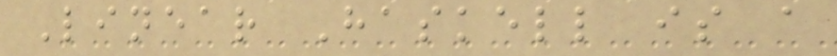Linear Haskell is a
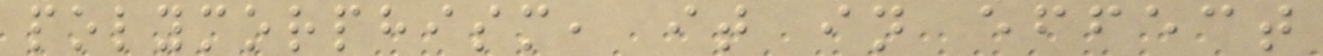polymorphism, it in effect
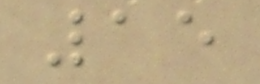15
